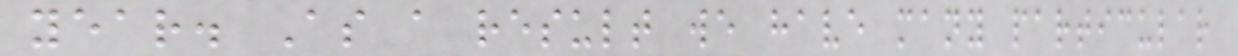year. As a result we have many particular
